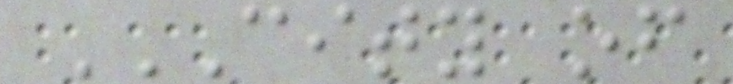CITY OF
